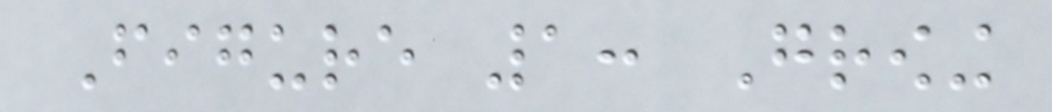Figure 1: Growing
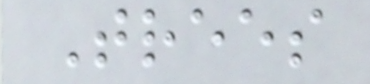Trees
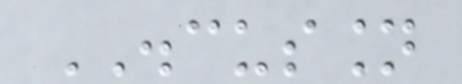DISCUSSION
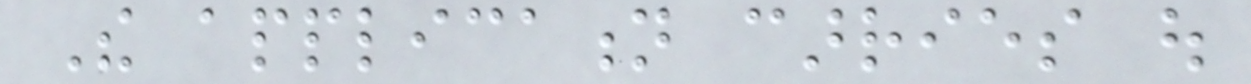The application carries out
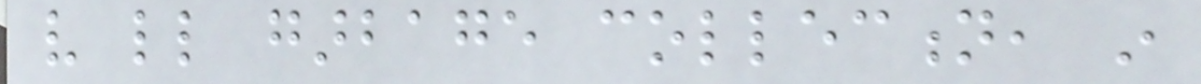very little garbage collection, in
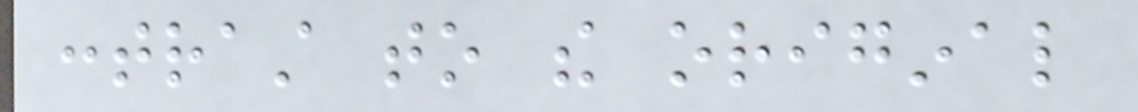contrast to the original
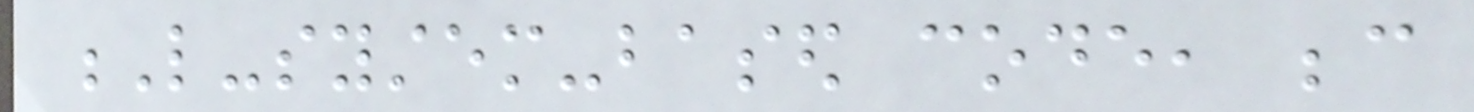L-system-based code, because
